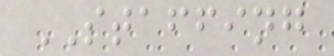STAFFING
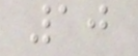10
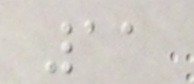11
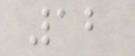12
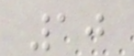10
